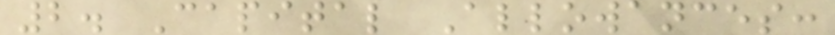2. Capital Allowances:
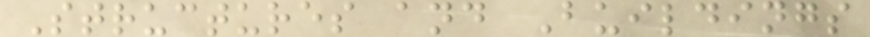Structures and Buildings
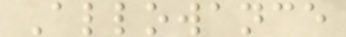Allowance
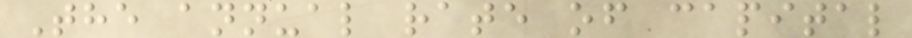The annual rate of capital
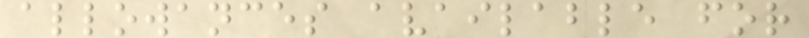allowances available for
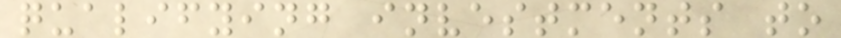qualifying investments to
